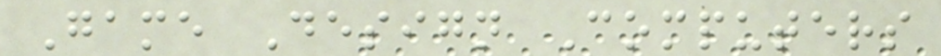Game Design Computers
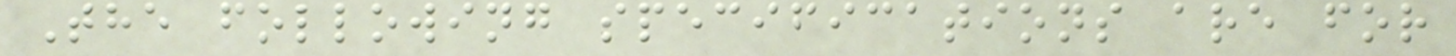The following specifications are for
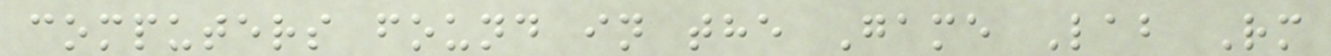computers found in the Game Lab Rm
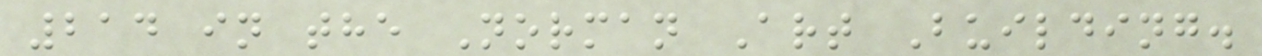214 in the Norman Art Building.
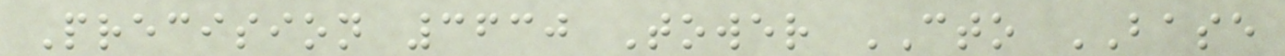Precision 3630 Tower CTO BASE
